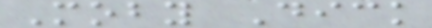Moby Dick
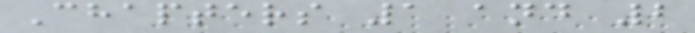Chapters 1 and 2
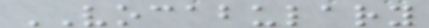VOCABULARY
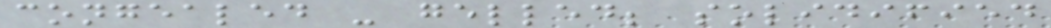congealed - gelled; solidified
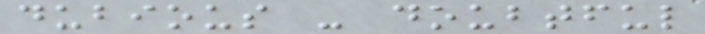dubious - doubtful
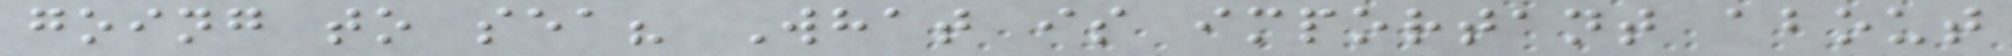going to sea? What is important about
